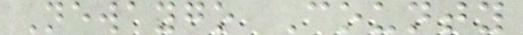Newaygo County
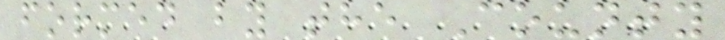formed by the County
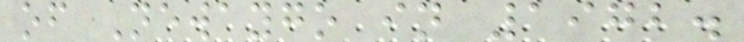of Newaygo in 1972.
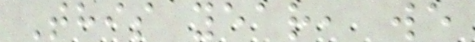This year, we
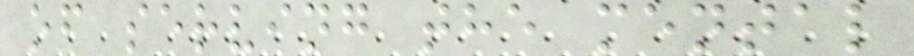of serving the mental
